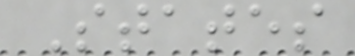States
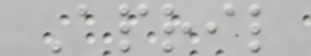April
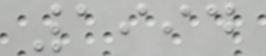1994
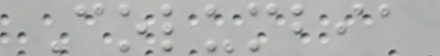Columbia
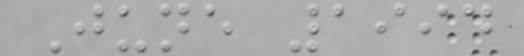June 1994
